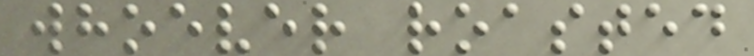whoever roasted
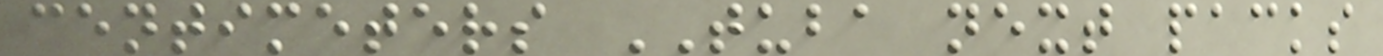centimeters TUBA next packs
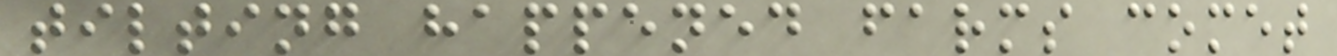tilting happened farms comet
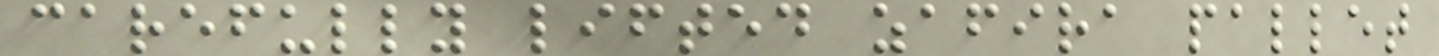carefully lifted zafira pallet
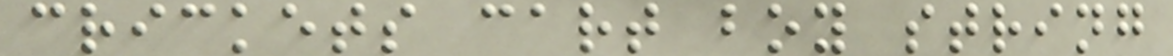crickets cart boy string
